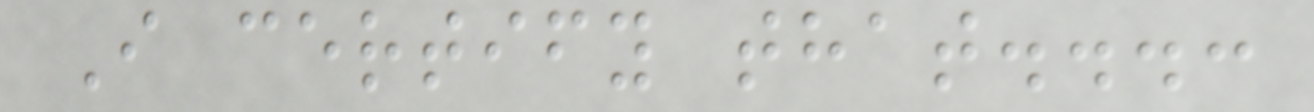I certify that...:
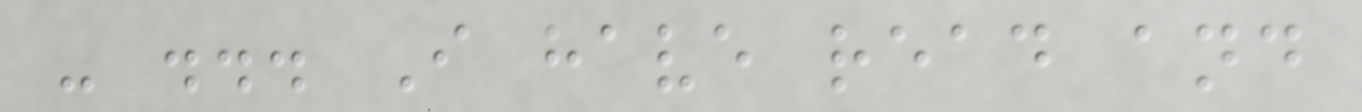- ... I have read and
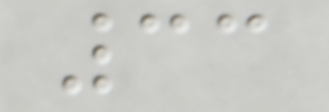33
